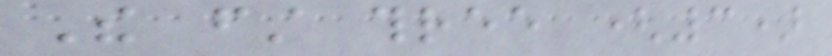The first three (3)
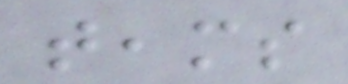teams
